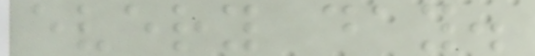every day.
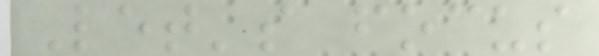Let's focus
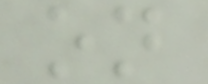on
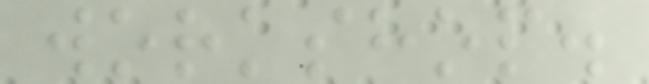workshop.
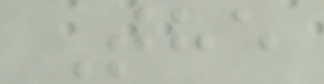The
